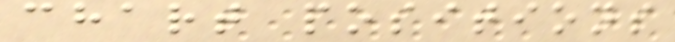chart positions
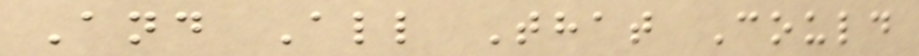And All That Could
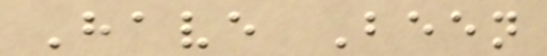Have Been
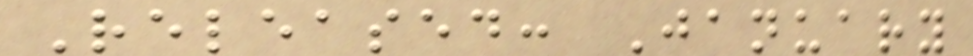Released: January
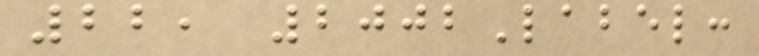22, 2002Label:
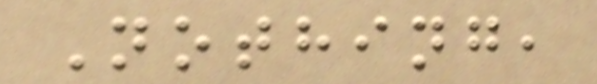Nothing,
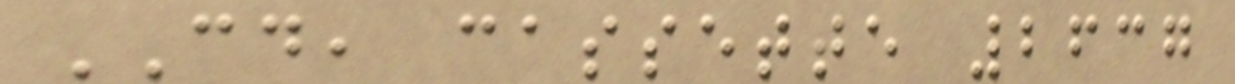CD, cassette 2637
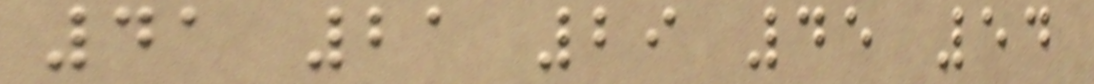41 21 29 45 54
